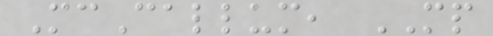McCallum, MP
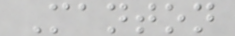Manton
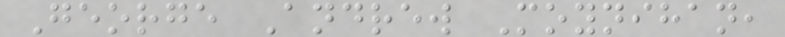George Andrew Moynihan,
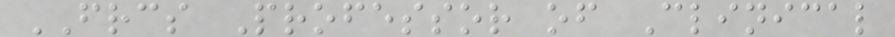FRCS Professor of Clinical
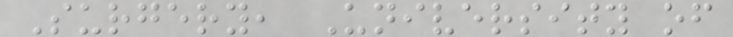Surgery, University of
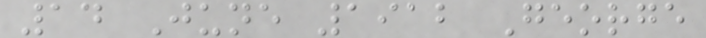14 June 1912 George
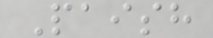Paish
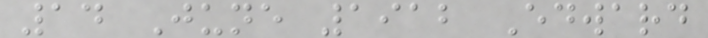14 June 1912 Edward
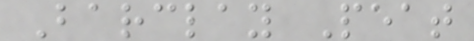Barclay Peat
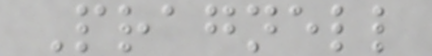Pragnell
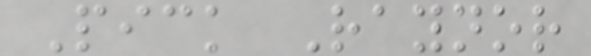Pick Raynor
